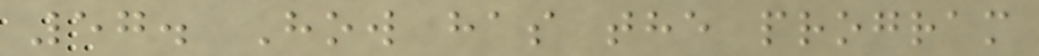57. How has the program
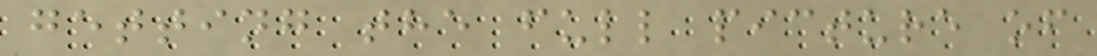getting the full picture of
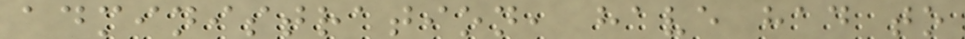administration, have had to
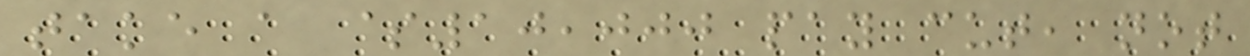take a $10,000 pay cut, not
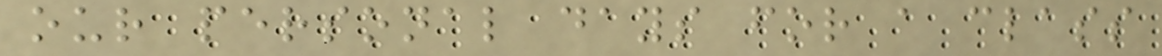our personal days for a class
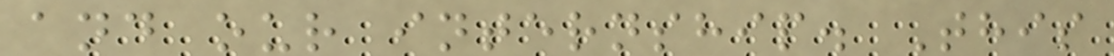and our internship. This
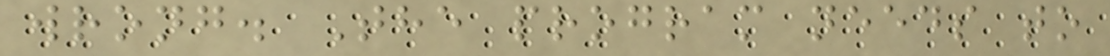wrong. The program needs to
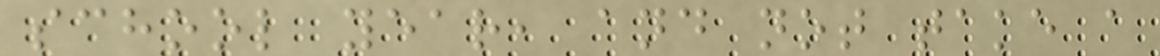school year, and not take a
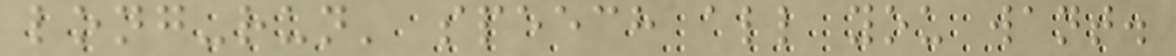long-run' speech all you want.
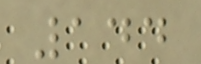144
